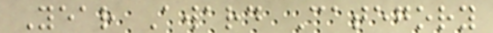Year Award Category
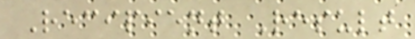Recipient Result
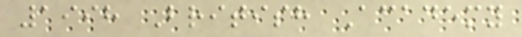1998 British Academy
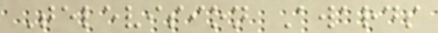Television Awards
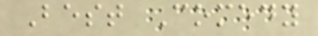Best Comedy
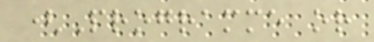(Programme or
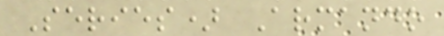Series) Armando
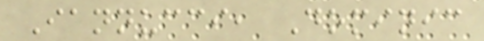Iannucci, Dominic
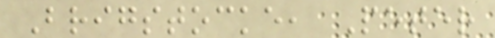Brigstocke, Peter
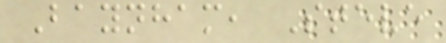Baynham, Steve
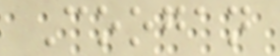Coogan
